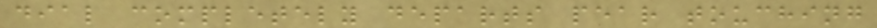dial completely departs pear touching
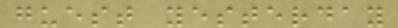guest yesterday
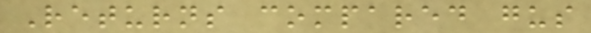Returns compared gus
